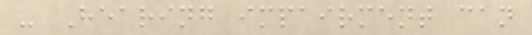- Hearing impairment can
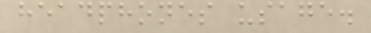headphones usage.
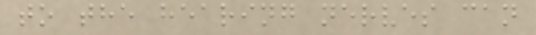to the hearing nerves can
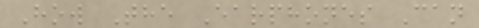How The Earphones Can
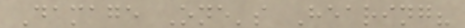Damage One's Hearing?
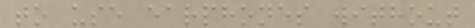to use earphones without
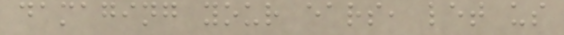damaging your ears, let us
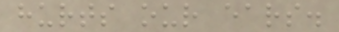hurts our ears.
